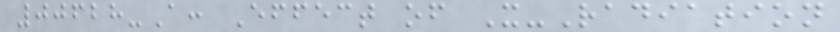00628-A: Effect of X-Radiation
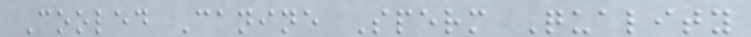Cooled Canine Sperm Quality
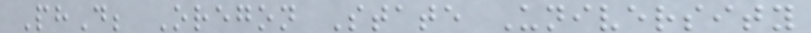PhD; Oregon State University
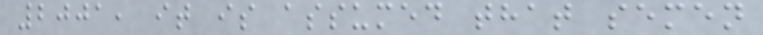2001, it is assumed that semen
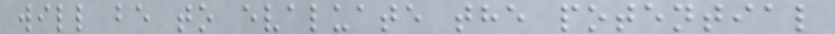will be to evaluate the potential
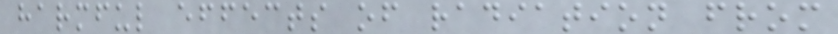harmful effects of radiation from
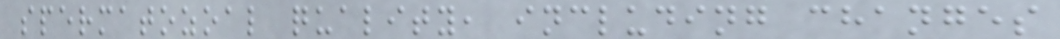spermatozoal quality, including changes
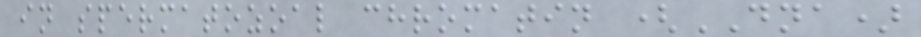in spermatozoal chromatin (DNA)
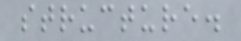structure.
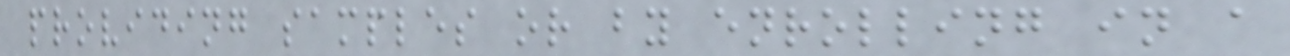providing samples or by enrolling in a
